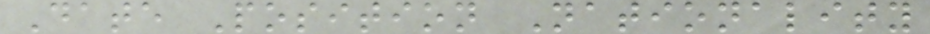Date Position Nationality
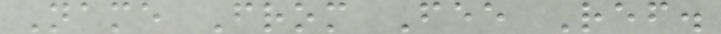Name From Fee Ref.
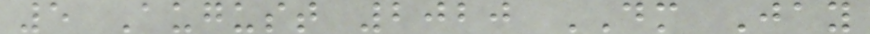5 August 2020 DM Jay
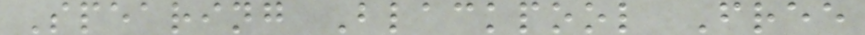Spearing Blackpool Free
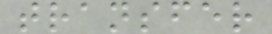transfer
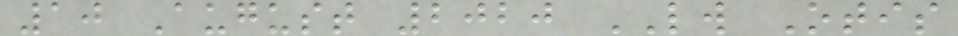10 August 2020 LW Otis
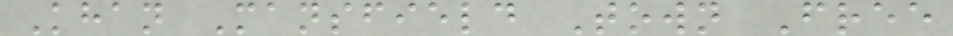Khan Mansfield Town Free
